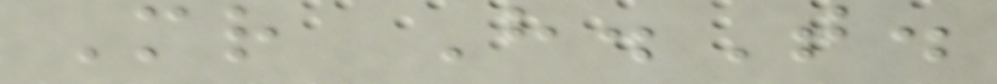Mr H.T.
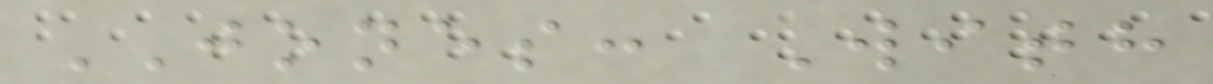JONES: With
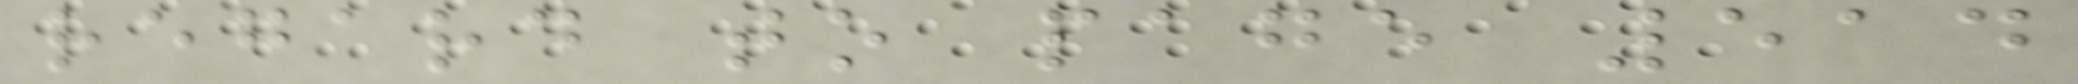regard to page 514
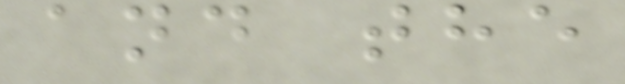and the
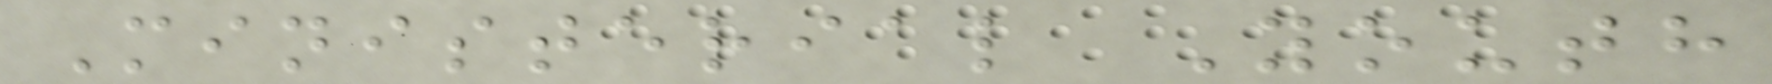Ministerial Youth
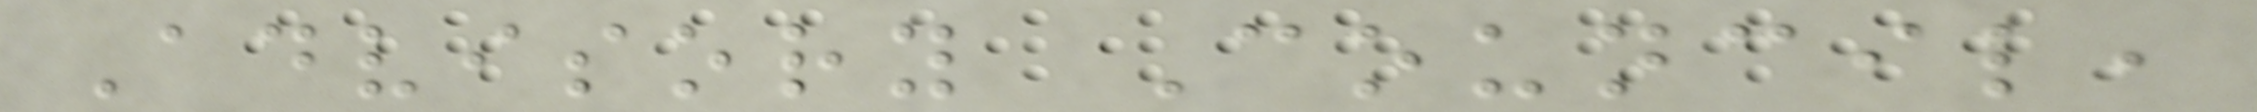Advisory Council,
